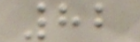82
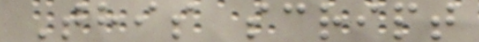This script
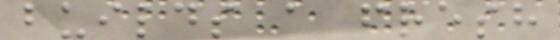builds a fresh
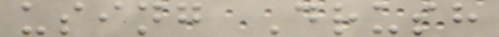using Drush
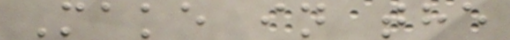Make in the
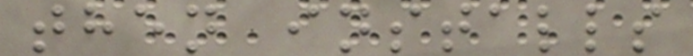then installs
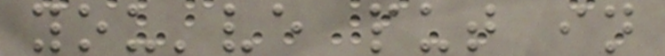you've put in
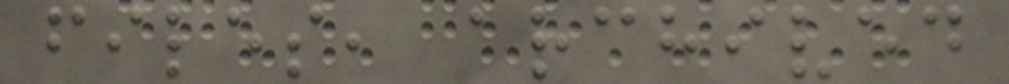files, archived
